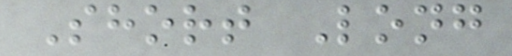Short Long
